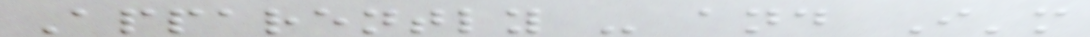Apparently - and I'm
